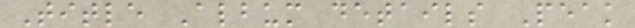Title Album details Peak
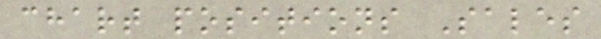chart positions Sales
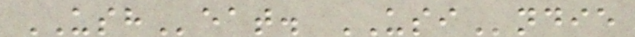USHeat. USIndie
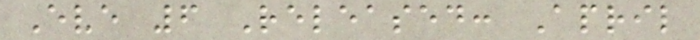Eve 6 Released: April
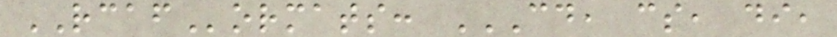RCAFormats: CD, CS, DI,
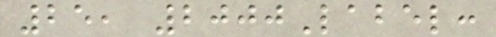25, 2000Label:
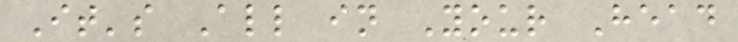It's All in Your Head
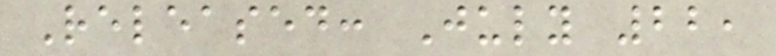Released: July 22,
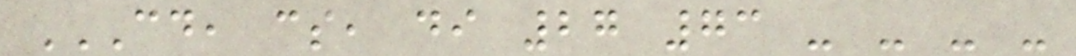CD, CS, DI 27 73 - - - -
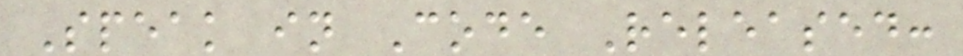Speak in Code Released:
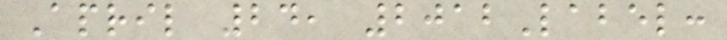April 24, 2012Label:
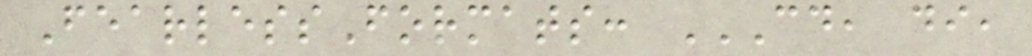FearlessFormats: CD, DI,
